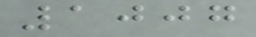1007
